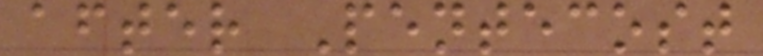after Pentecost
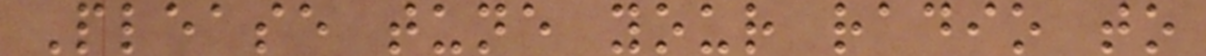Please tune your radio to
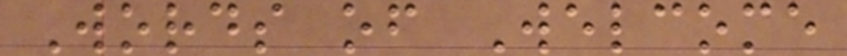Words of Welcome
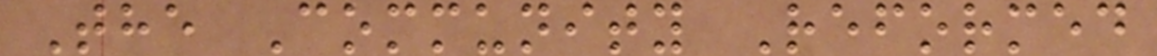The Community Reformed
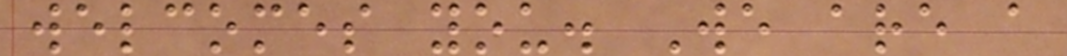welcomes you. We are a
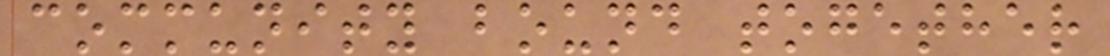community bound together
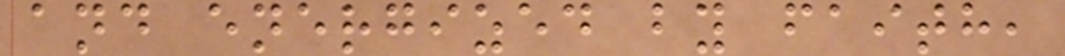and energized by faith,
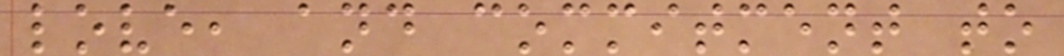love, and commitment to
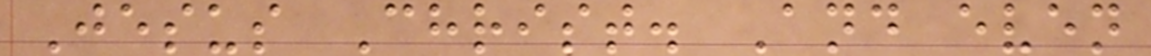Jesus Christ. And even
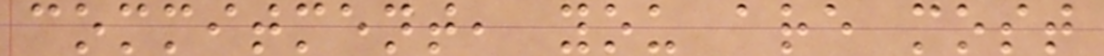commitment, you are most
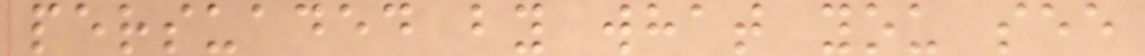persuaded by what you see
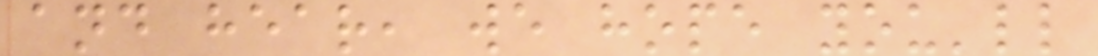and hear, we hope you'll
